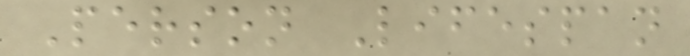Person Lifespan
